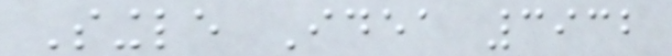Single Idea 3932
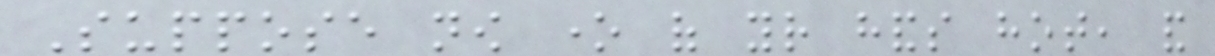Suppose now one of your hands hot, and
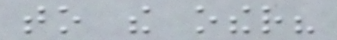to the other?
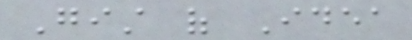Gist of Idea
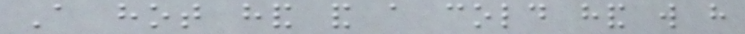A hot hand and a cold hand will have
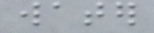water
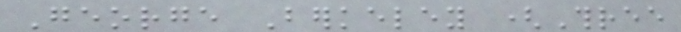George Berkeley (Three
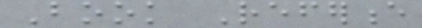Book Reference
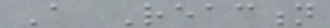A Reaction
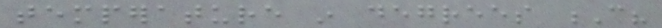temperature in degrees C?
